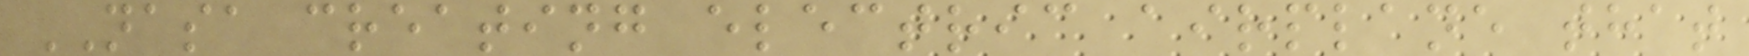NASA creating electric airplane that
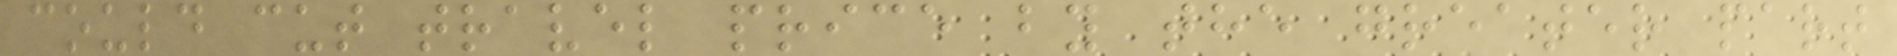could cut travel price by the greater part
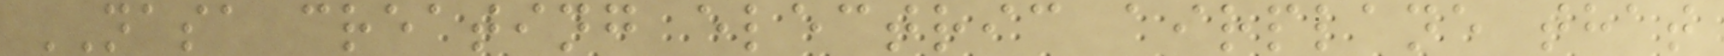NASA creating electric airplane that
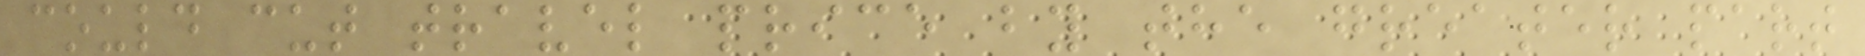could cut travel price by the greater part
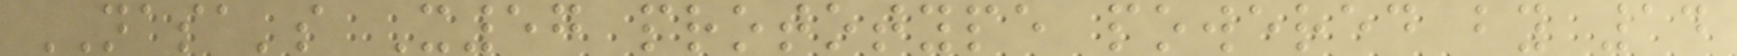NASA's X57 prototype powered by 14
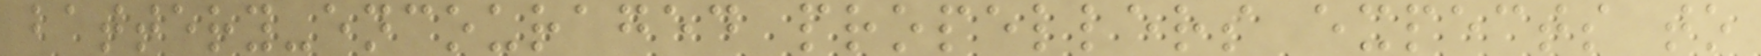battery-encouraged propellers expects to
